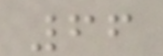66
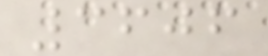3606
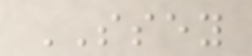SSEY
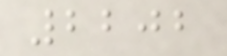2202
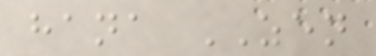hana ZEN
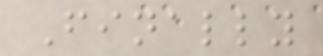Finally
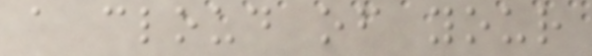a cloud of your
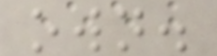own.
